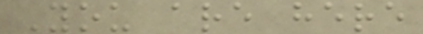You are here
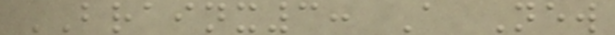BRAINX3: A New
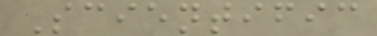Scientific
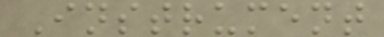Instrument
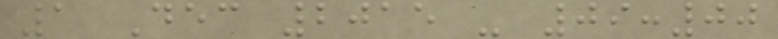1 Dec 2015 - 09:00
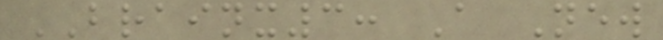BRAINX3: A New
